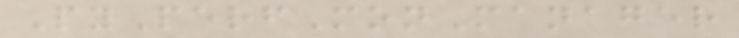PyPerfMonManager
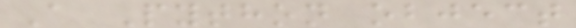A Python object
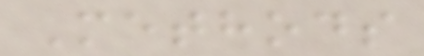Methods
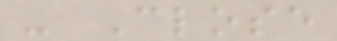- Close
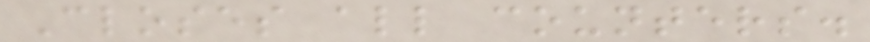Closes all counters.
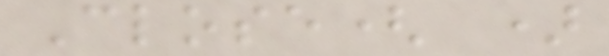Close( )
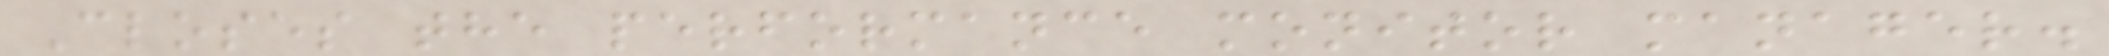Closes the performance monitor manager.
